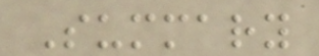Summary
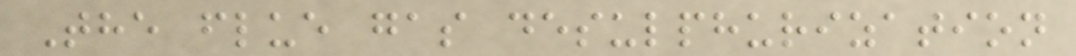The flue gas desulphurization
